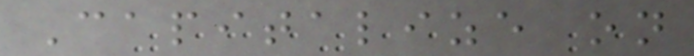Capitalize on
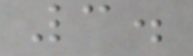3.
